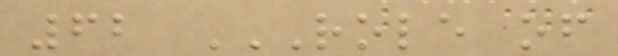62 ROLE OF
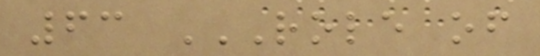63 ROLE OF
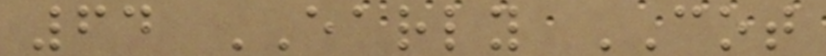64 EARLY COT
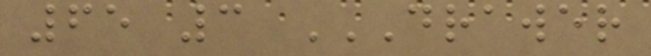65 3 DRAWER
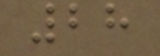28
